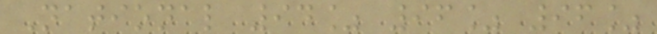National 94% 96% 96%
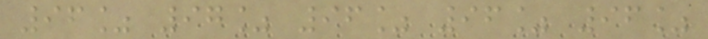96% 97% 96% 96% 96%
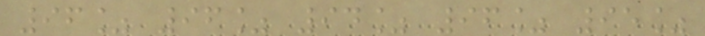96% 96% 94% 96% 95%
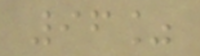96%
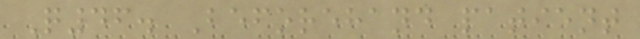Q46. Beforehand patient
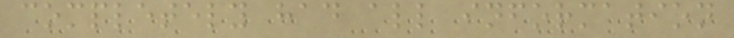completely had all information
